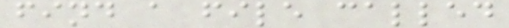find a file called
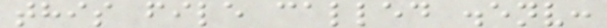this file called .env:
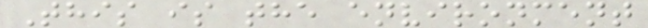This is the environment
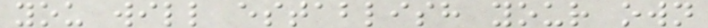you will establish your own
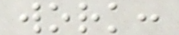work:
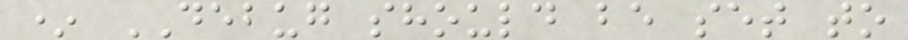* DEBUG should be set to
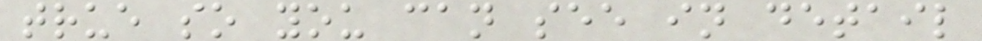true so you can see in detail
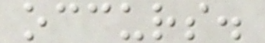occurs.
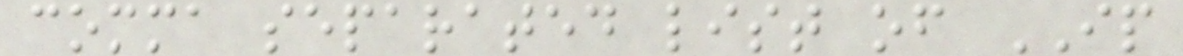comma separated list of IP
